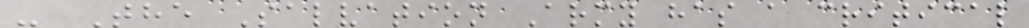- The Salvation Army has a critical
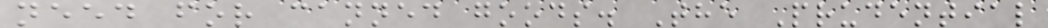need for canned goods. The Prudential
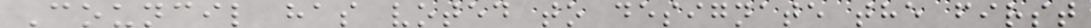Council has voted to designate the first
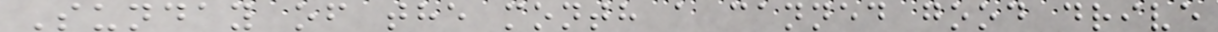Sunday of the month a canned good drive
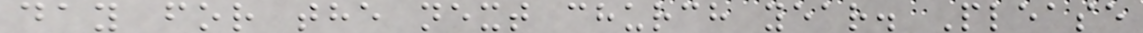day for the next church year. Please
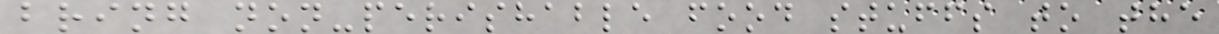bring non-perishable food stuffs to the
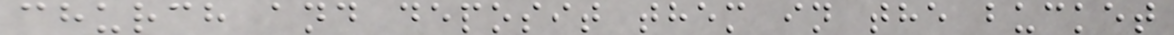church and deposit them in the bucket
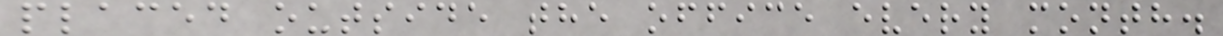placed outside the office every month.
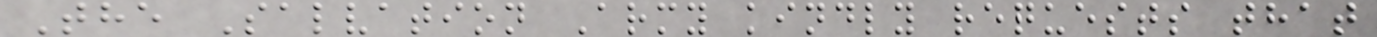The Salvation Army kindly requests that
